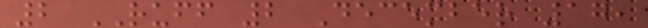2 RUFF 2 December 17,
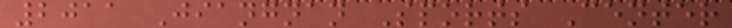2011 Jiangnan Sports Center
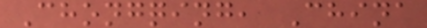Chongqing, China
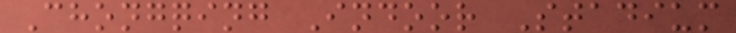Chongqing Indoor Stadium
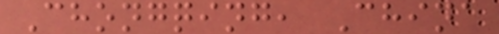Chongqing, China
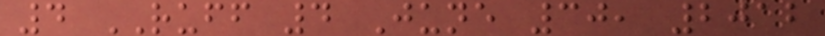4 RUFF 4 June 30, 2012
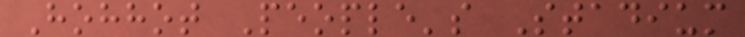Hohhot People's Stadium
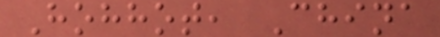Hohhot, China
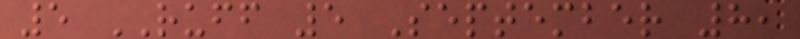5 RUFF 5 September 8,
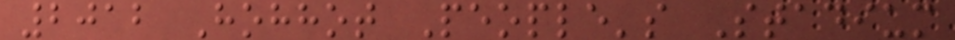2012 Hohhot People's Stadium
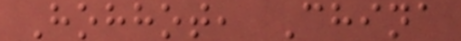Hohhot, China
